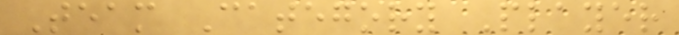Team Category Player
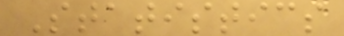Statistics
